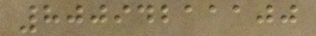80094211100
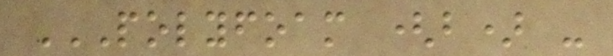POLYFOAM (B) -
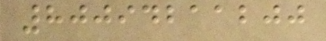80094211200
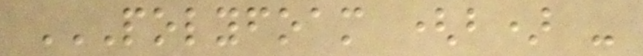POLYFOAM (B) -
